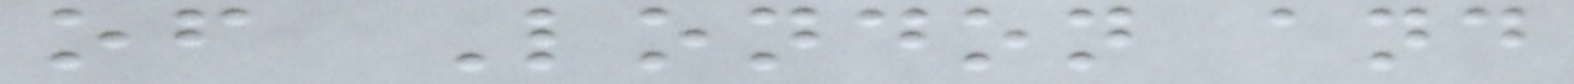of London and
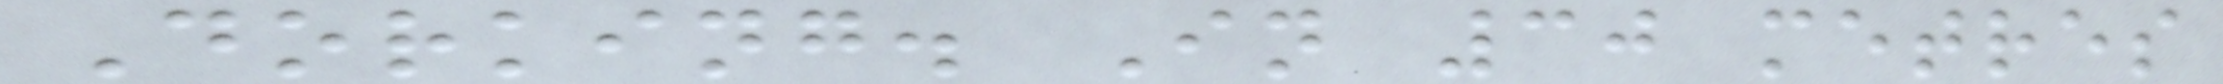Dorking. In 30 metres
